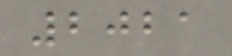2021
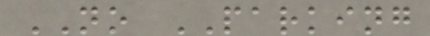NO PARKING
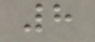8
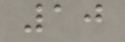10
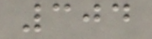304
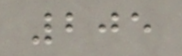205
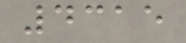4315
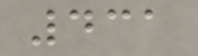431
